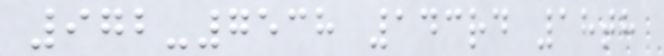972-7538 143rd 18th
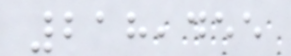218,455
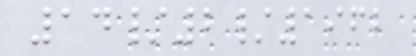14/2/1962
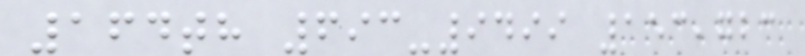164th 693-9499 153,723
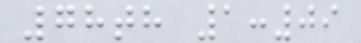78th 1:09
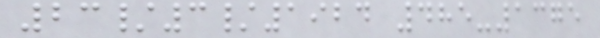23/3/1924 485-1375
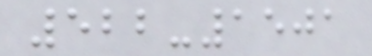522-1501
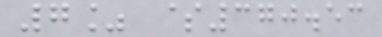7% $370.53
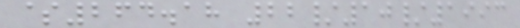$264.18 22/10/1993
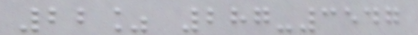22% 287-3547
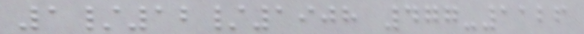1/12/1908 477-1126
